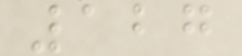127
